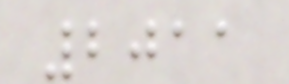2011
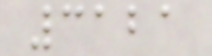3121
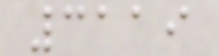3119
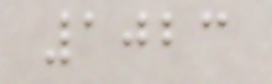1023
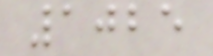1025
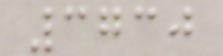3730
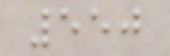550
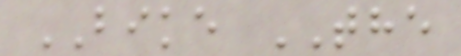BIKE THE
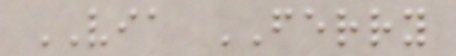VIA FERRY
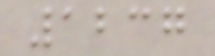1237
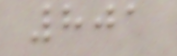801
